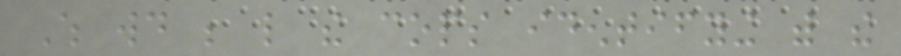Which would be like the cops identifying with the
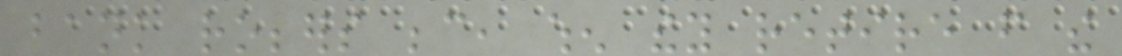bank robbers because, when they retire from the
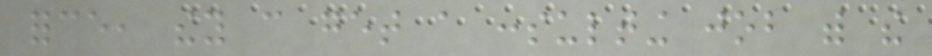force, they can get a consulting job with the
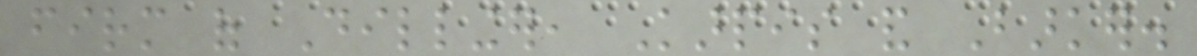firm of Dillinger, Karpis and Barker.
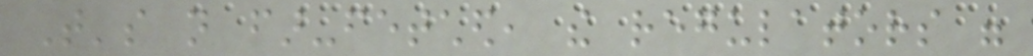That's not far-fetched, the regulators were
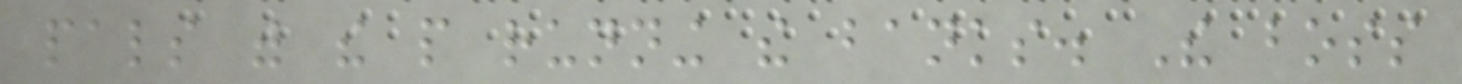pals with the people running the banks. The boss
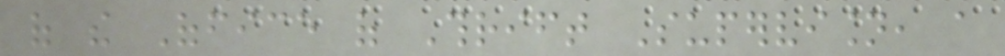of the Office of Thrift Supervision, a
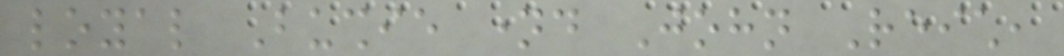loyal Bushie named John Reich,
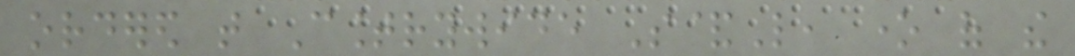ordered that Countrywide S&L, one of the
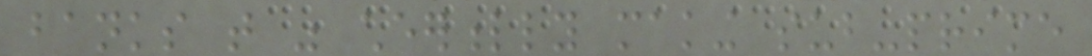banks that was cheerfully making sub-prime
